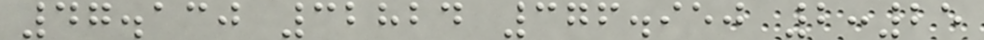47.130 32824 376.950 2:25
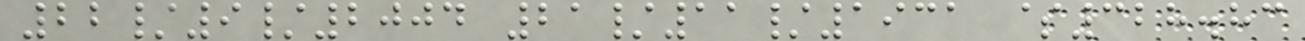22/9/2004 21/11/1931 $328.83
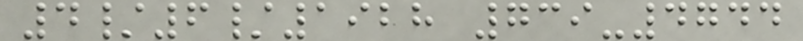4/6/1928 739-4744
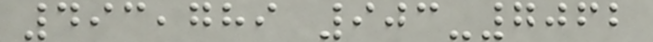493,789 903-7062
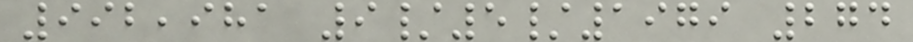992,981 9/5/1979 274
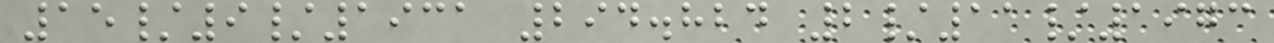15/9/1931 294.824 2/11/1973
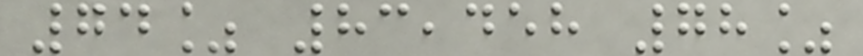74% 83,458 78%
